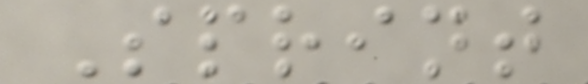Sprint
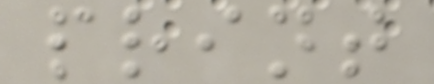print
